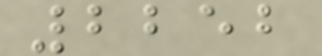2252
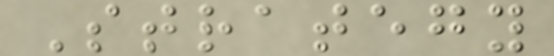Strategy
